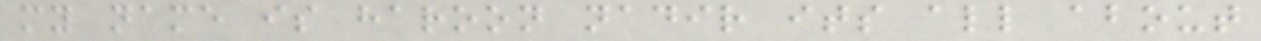my name is haroon nadir its all about
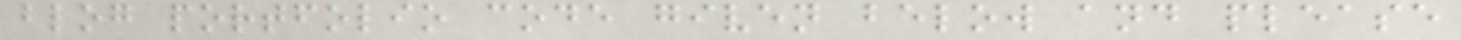blog portfolio code given below and please
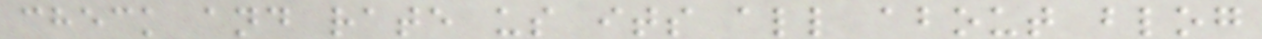check and rate us its all about blog
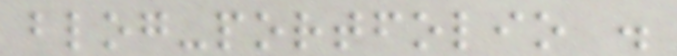blog-portfolio .
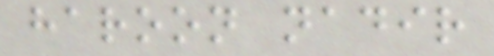haroon nadir
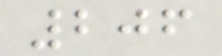206
